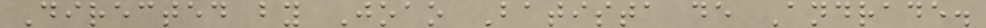Directed by Joao Batista de Andrade.
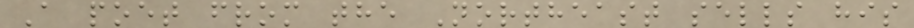A poet from the Northeast sells his
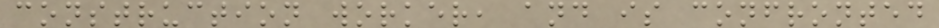construction worker, and is confronted
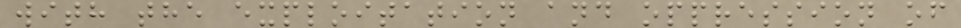with the exploitation and oppression of
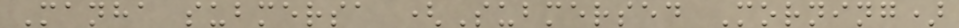Manha submersa (Submersed Morning)
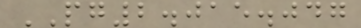PG2.015.047
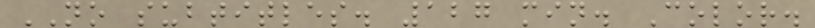NO subtitles. 127 min. Color.
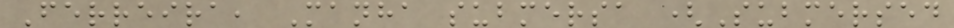Ferreira, Manha submersa (Submersed
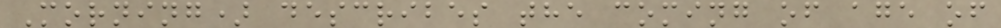Morning) describes the coming of age of
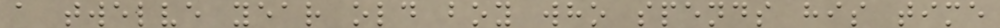a twelve year old boy who spends his time
